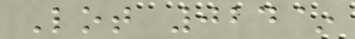Lot 024~
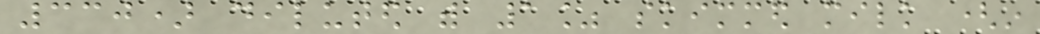330) diluted with 1% skimmed milk (in
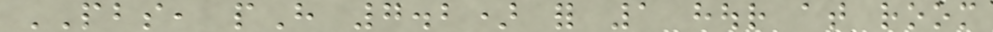PBS, pH 7.2) for 1 hour at room
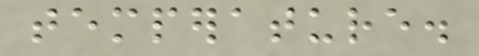temperature.
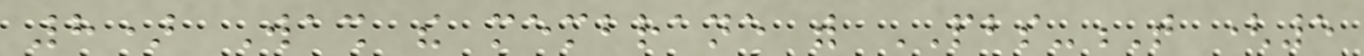8) Wash the membrane with PBS-T (5
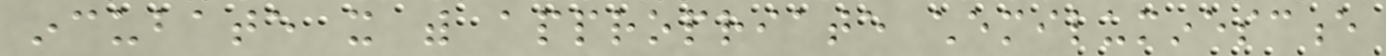incubate it with appropriate chemiluminescence
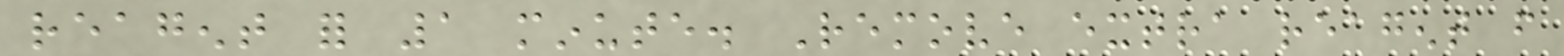reagent for 1 minute. Remove extra reagent from
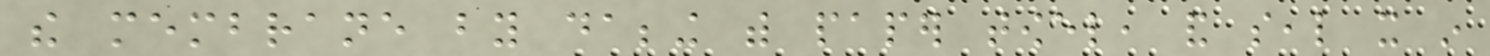the membrane by dabbing with paper towel, and seal it in
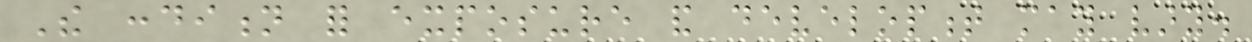The condition for exposure and development may vary.
